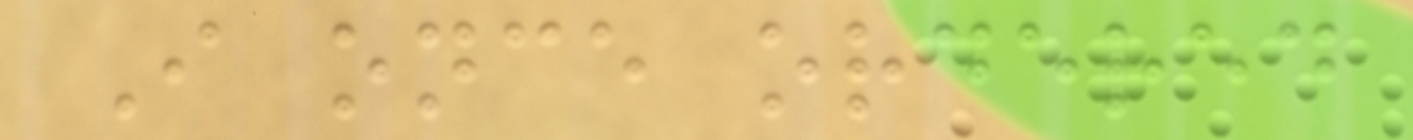I once ordered
